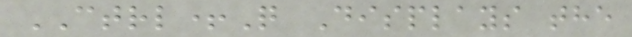CTRL+Q Displays the
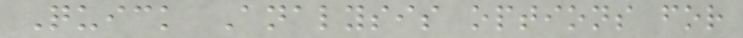Quick Analysis options for
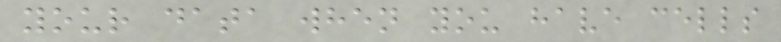your data when you have cells
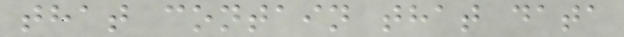that contain that data
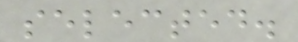selected.
